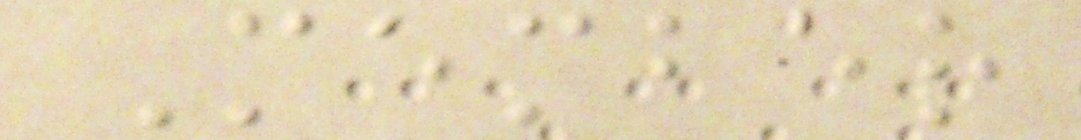Member
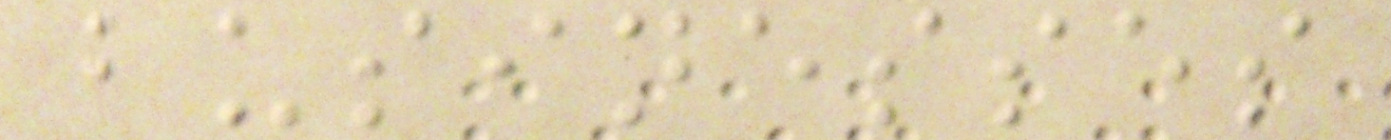businesses
